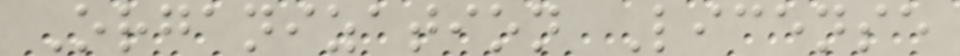Organization License
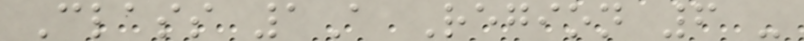Class 1A Region 6 -
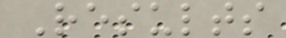Results
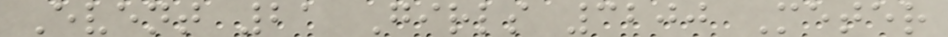Event 21 Girls 3200 Meter
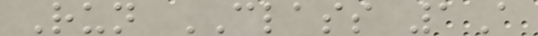Run CLASS 1A
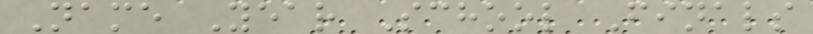Name Year School Finals
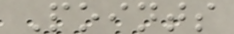Points
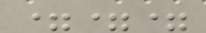===
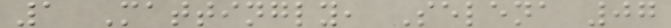1 Mattingly, Selena 07
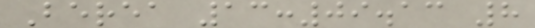Berea 13:09.13 8
